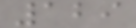129
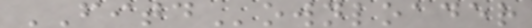FITDownloader
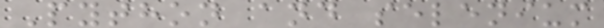Python and selenium
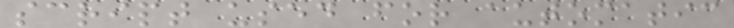script used for automatic
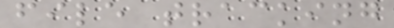file tracking
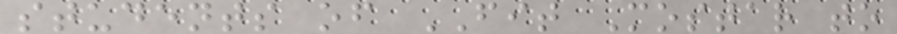students of FIT Mostar to
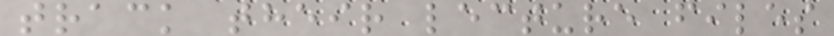track their lecture files
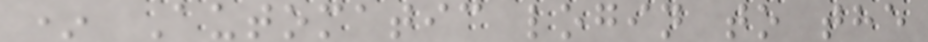* Automatic login to the
